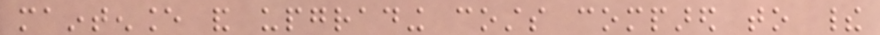maintenance and upgrading costs compared to their
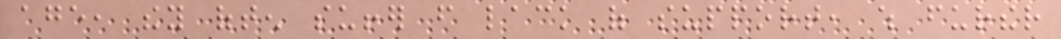age, they often suffer from lack of support, which further
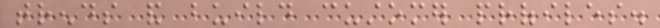trends and build customer profiles.
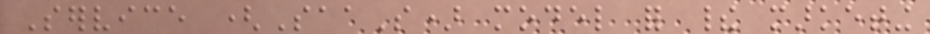Service (SaaS) model for their marketing
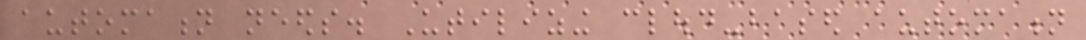automation needs. Utilizing cloud-based automation
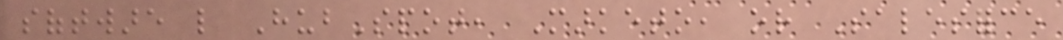software like HubSpot, Marketo, or Salesforce
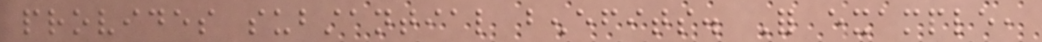provides substantial benefits. For example,
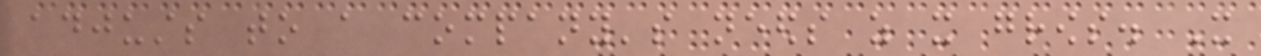adjusts to a company's needs as it grows. It
